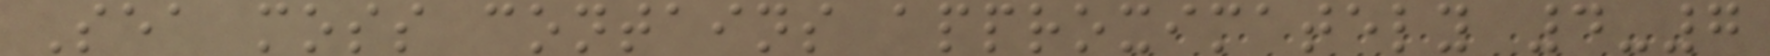Sea moss contains approximately 4-7
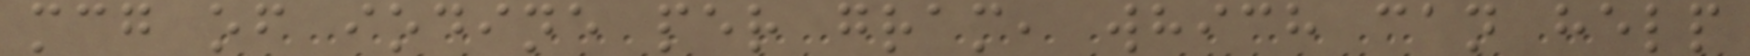mcg of iodine per gram, which can help
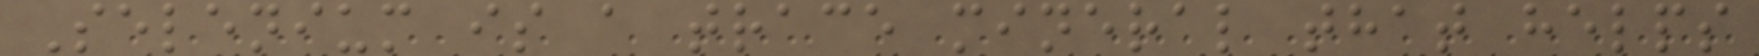Selenium is a trace mineral that helps
